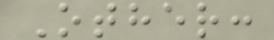Other:
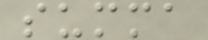summa
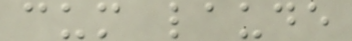cum laude
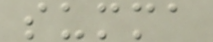summa
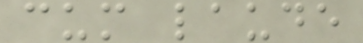cum laude
